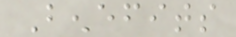Benefits
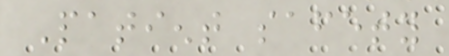Patient safety
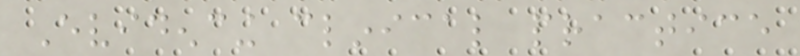Evidencing clinical practice
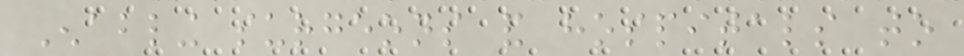Enabling surgeons and hospitals to
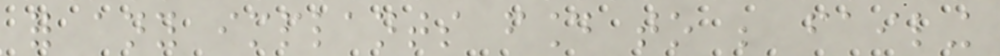for any implants found to be failing
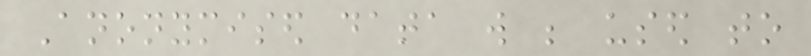Anonymised data will be used to
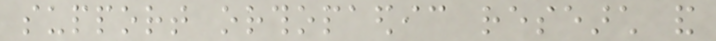support orthopaedic research and
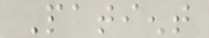Patient
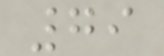79
